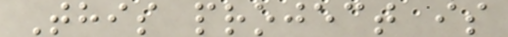This project is
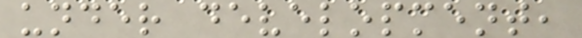under development,
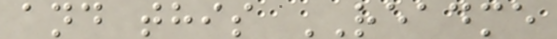and this README
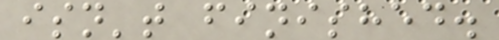isn't finished.
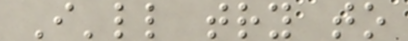I'll try to
